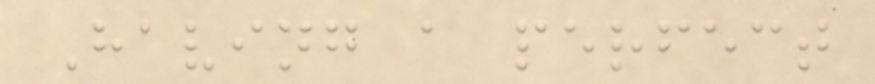Having a perfect
